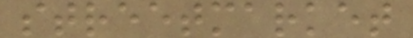streetmarket
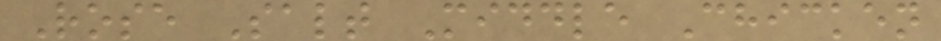Rose Salt Middle Chicken
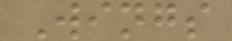Wings
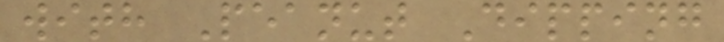with Peanut Dipping
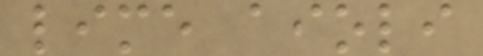lime aioli
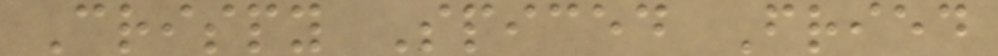Crispy Spiced Fried
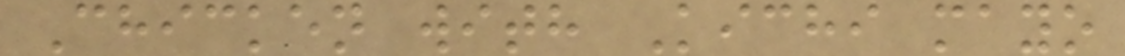Chicken with Kichi mayo
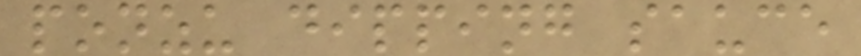ponzu dipping sauce
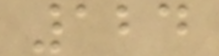124
